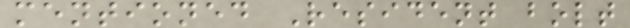mentioned Resident bolt
